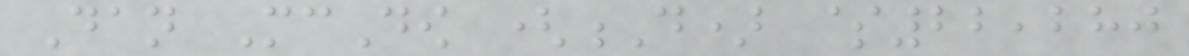Dan McDow (D) $22,280
